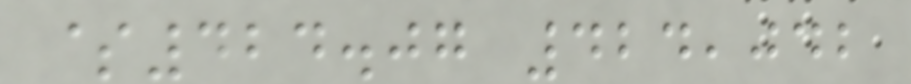$424.07 424,042
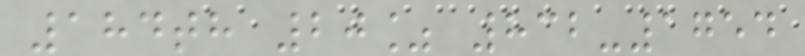184th 20% 832-1754
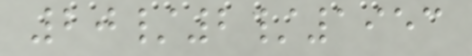20/2/1953
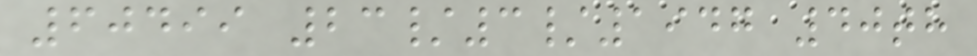60499 23/3/1947 40th
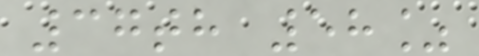37th 58%
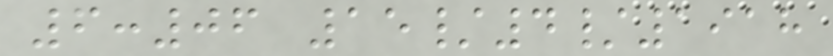6:06 15/4/1918
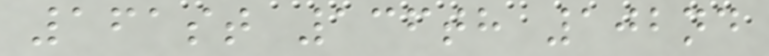161st 136th 102nd
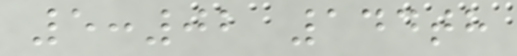5:02 144th
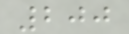200
